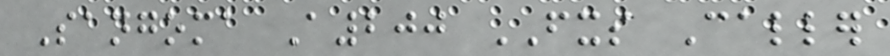Sangoma A200 FXS Caller
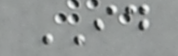ID
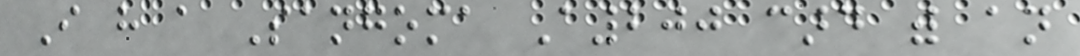I have a Sangoma A200 card with an
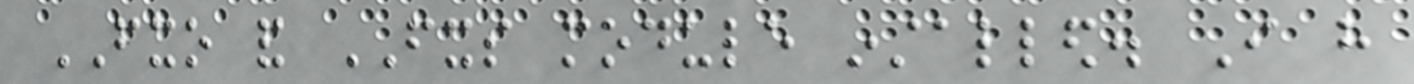FXO and FXS module installed. I have
